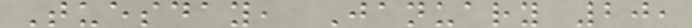Tuesday, January 20,
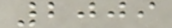2009
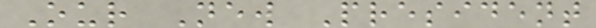Our New President
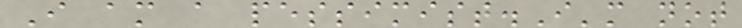I am a pessimist.I'm not
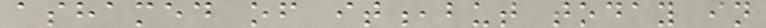ashamed of it,but today in
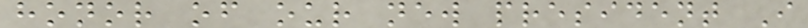honor of our new president I
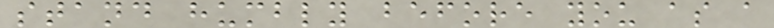stand humbly before you as a
